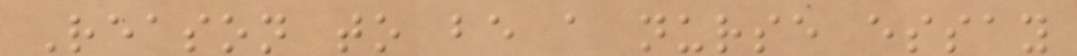Reason to be a nurse essay
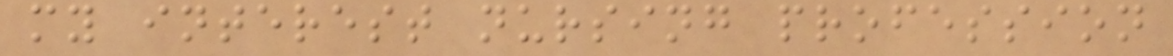my interest nursing profession
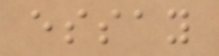essay
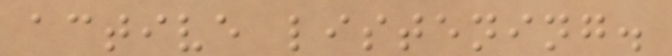active listening.
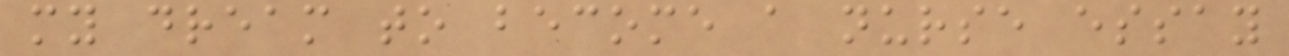my dream to become a nurse essay
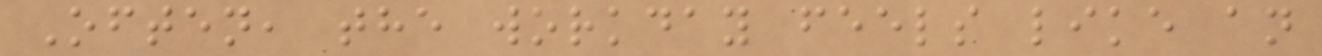Often, the workday feels like an
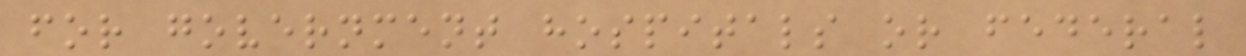for government hospitals or federal
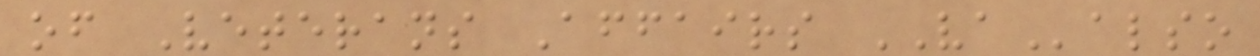of Veterans Affairs VAalso
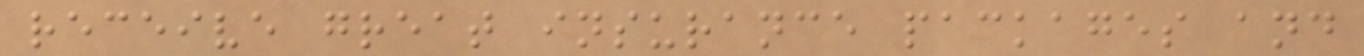receive great insurance packages and
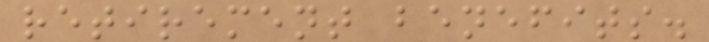retirement benefits.
